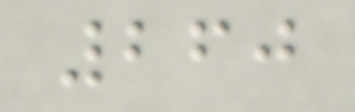260
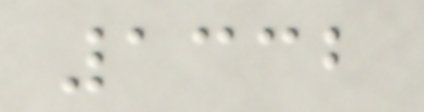1332
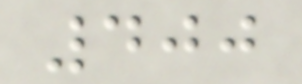400
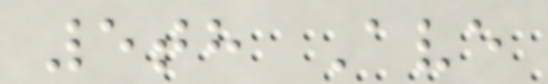5th Ave
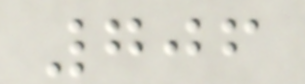706
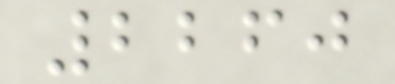2260
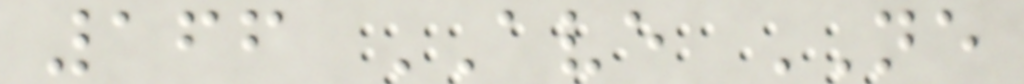166 AVE NE
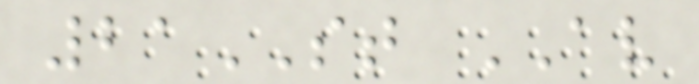21ST AV
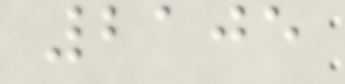2105
